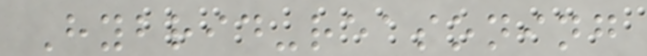Hybrid-reasoning
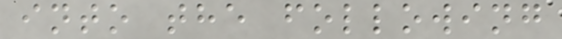into the following
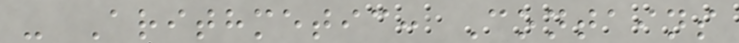- Arithmetic: Contains
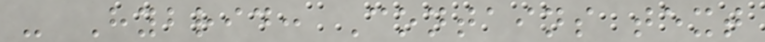- Hybrid: Contains text
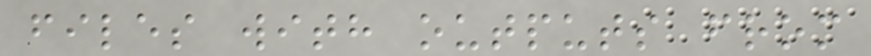files with outputs from
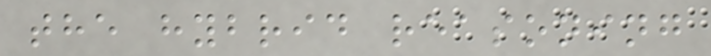the hybrid reasoning
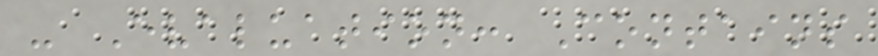- Evaluation: Contains
